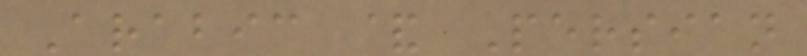Arabic & Persian
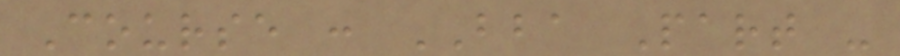Course : BBA Part -
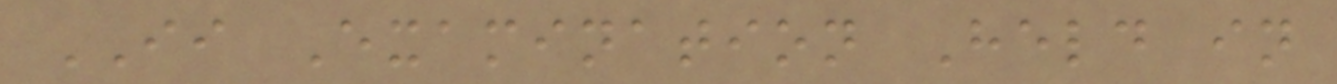II Examination Held in
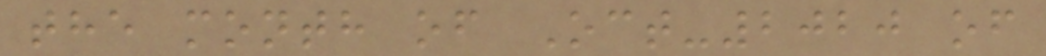the month of Oct-2020 of
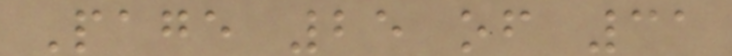Page 25 of 31
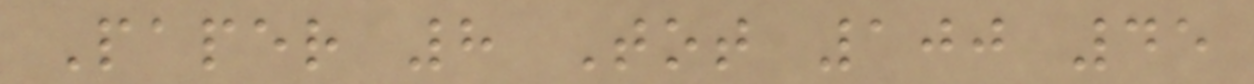Paper 8 Tot 100 45
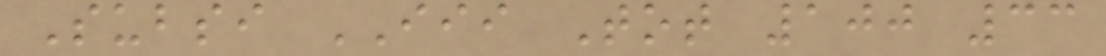Subsi III Tot 100 33
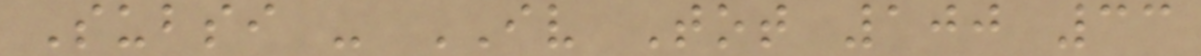Subsi - IV Tot 100 33
